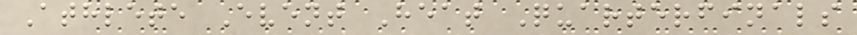Athlete Event Heat Quarterfinals
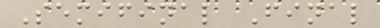Semifinal Final
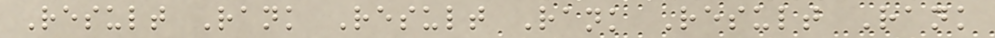Result Rank Result Rank Result Rank
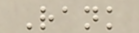Rank
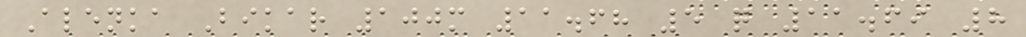Alenka Bikar 100m 11.68 5 q 11.69 8
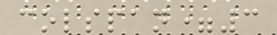colspan=3
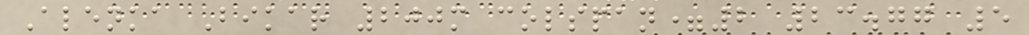Alenka Bikar 200m colspan=2 23.77 5
